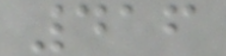416
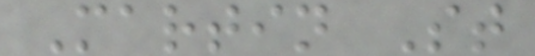Martin St
